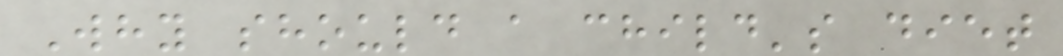Why should a child's diet
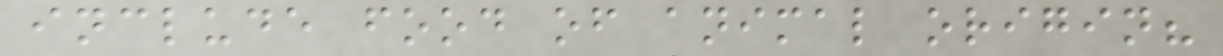include food of animal origin?
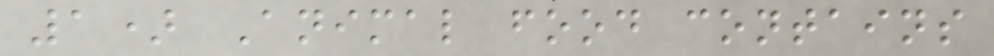1) Animal food contains
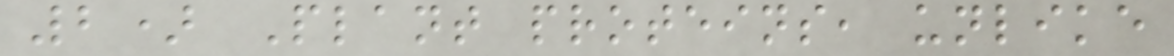2) Plant proteins, unlike
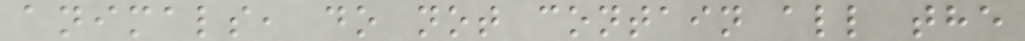animals, do not contain all the
